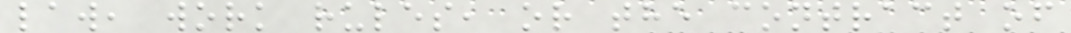law, work rules, or the contract of
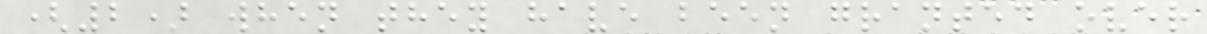(2) when they have been granted over
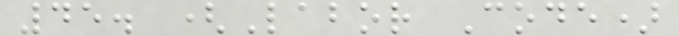45. (Labor Code)
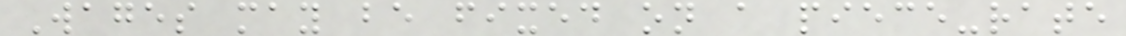Wages may be fixed on a piece-rate
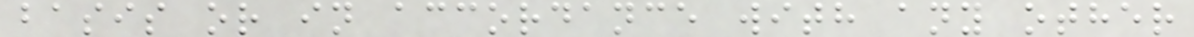basis or in accordance with any other
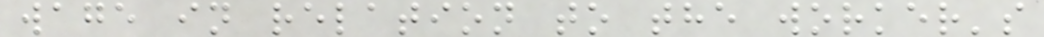wage in relation to the worker's
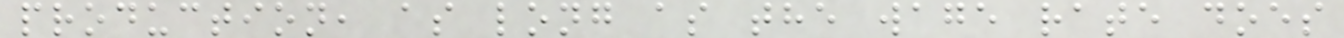production, as long as the wage rate does
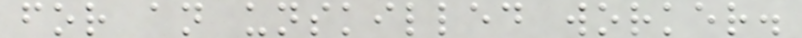for an unskilled worker.
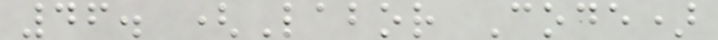46. (Labor Code)
